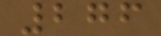276
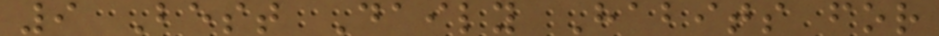9 Best Daily Habits for
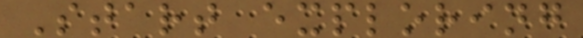Start exploring
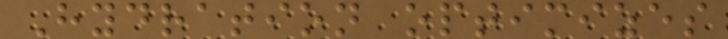Hydration optimizes
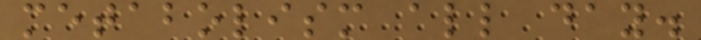metabolism all day.
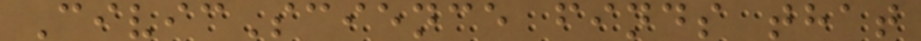CivicScience finds that
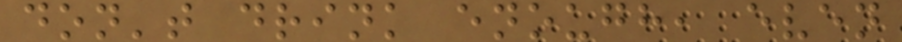don't drink enough, even
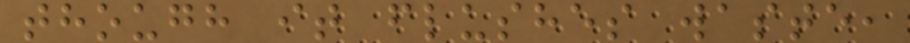though it flushes waste,
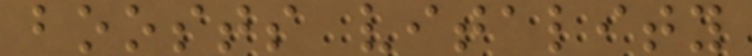boosts vitality
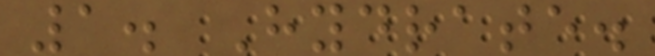1. Hydrate.
